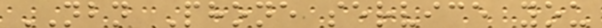NBN Phone service you
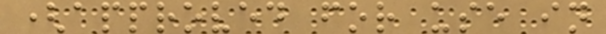(approved for use in
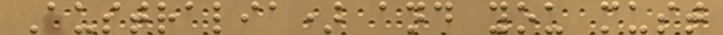Australia) and you must
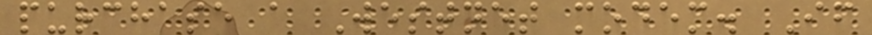purchase a Westnet modem. If
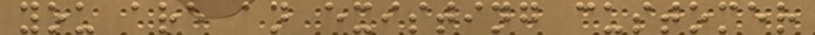you are an existing customer
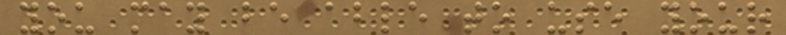you may be able to use your
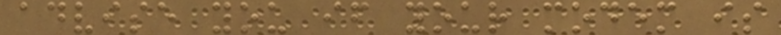advise you if your modem is
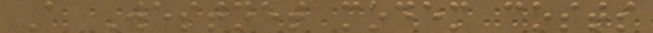A Westnet modem costs
